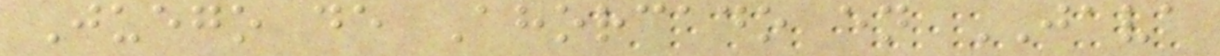Juego de Ahorcado en JAVA
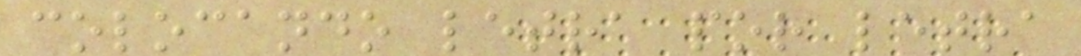colocando letra por letra
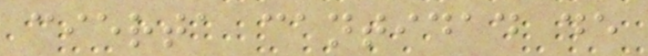cierta cantidad de
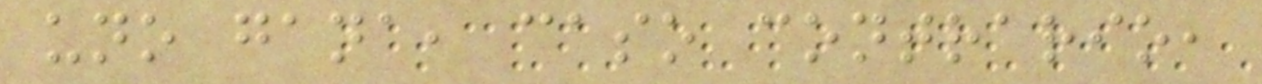uno gana, caso contrario,
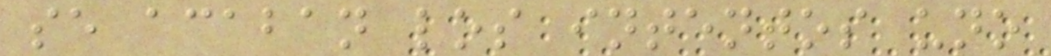se acaban los intentos uno
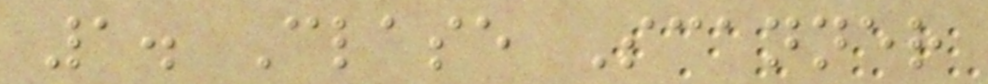1. Clase Scanner
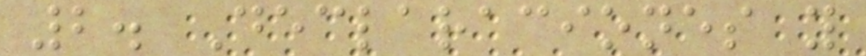2. Declaraciones y
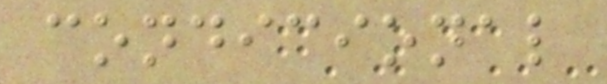condicional
